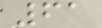61
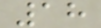18
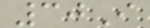30I
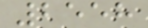2558
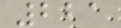221
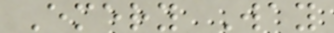Emery Way
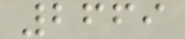2669
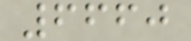6660
